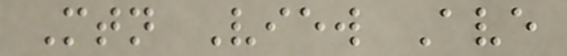Mtn View Ave
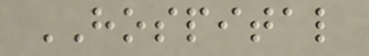HOSPITAL
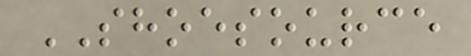SHOESOURCE
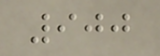900
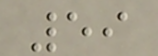59
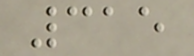315
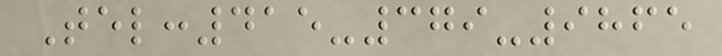Tel:415-379-9865
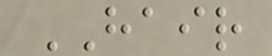HAIR
